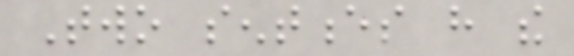Two sentences have the
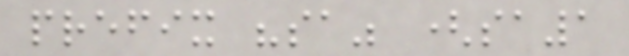prefix "sa" (sa1
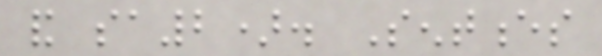and sa2). Sentences
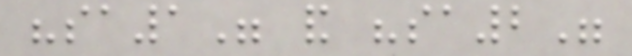"sa1" and "sa2"
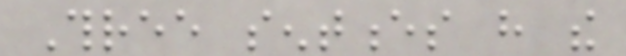Three sentences have the
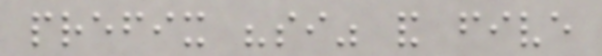prefix "si" and five
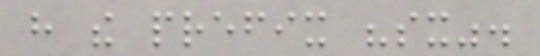have the prefix "sx".
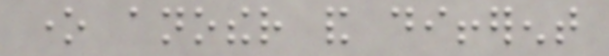one another and different
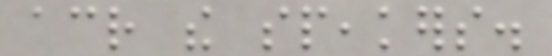across the speakers.
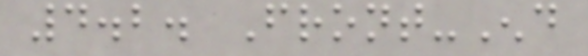4.2. Front-End
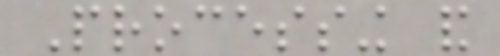Processing and
